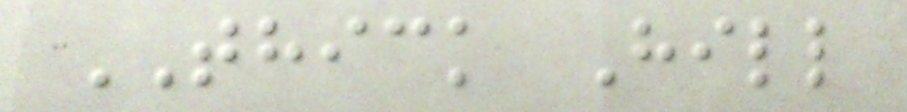THICK Hill
